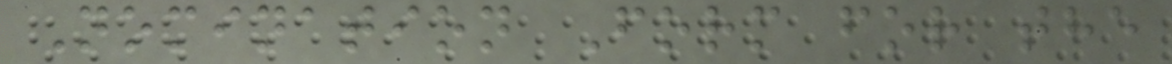Nomination Form for the
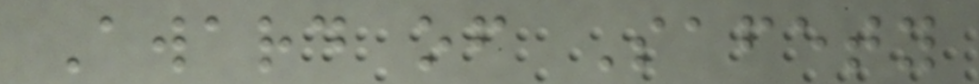Award of Safety
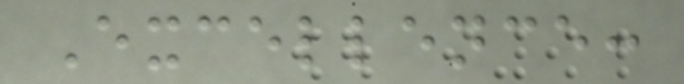Excellence:
